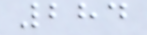284
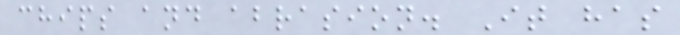chips and abrasion. It has
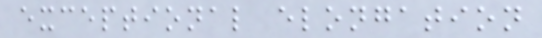exceptional elongation
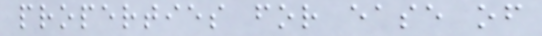properties for ease of
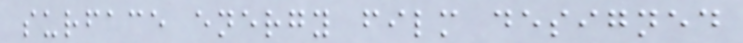surface energy film designed
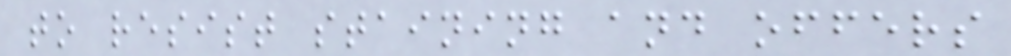to resist staining and offers
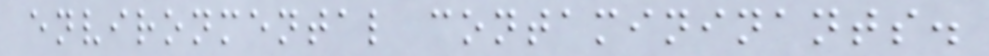environmental contamininants.
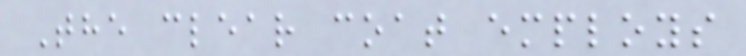The clear coat employs
